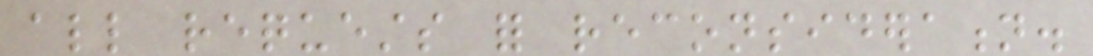all requests for reconsideration.
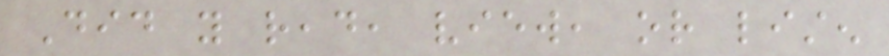Did you read, view, or listen
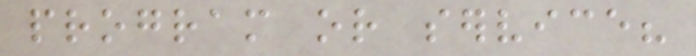program or service?
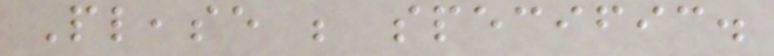Please be specific.
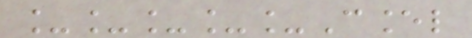_____Cancel
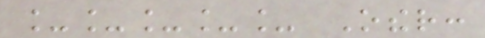_____ Other:
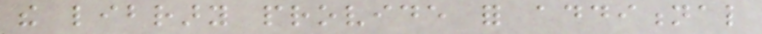the library provide for additional
